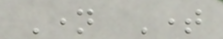Name Time
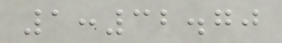1:32.70
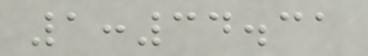1:34.31
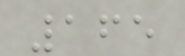165
